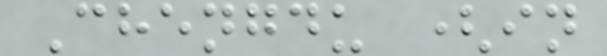Chengdu (in
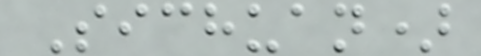Sichuan)
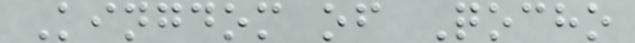Kingdom of Qocho
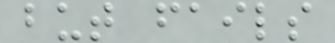but fails
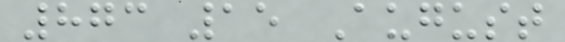873 15 August
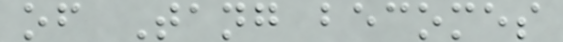of Tang becomes
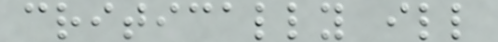critically ill
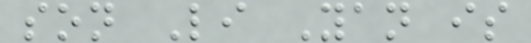son Li Yan is
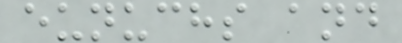eunuchs and
